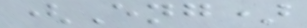(Eng)
